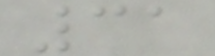31
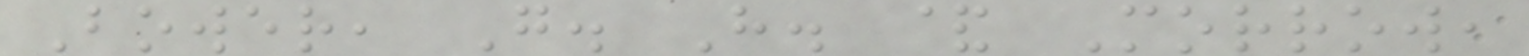Bower, G. H. & Morrow,
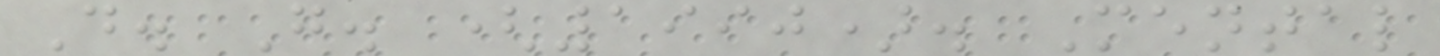D. G. (1990). Mental
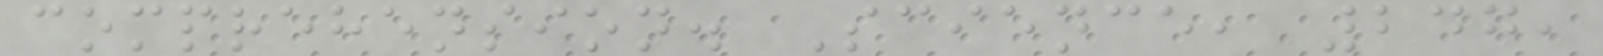comprehension. Science, 247,
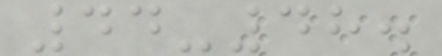44-48.
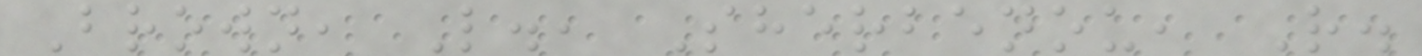Brown, L., Sherbenou, R.
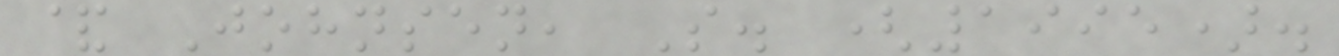& Johnsen, S. (1995).
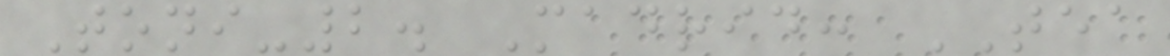Toni-2. Madrid: TEA
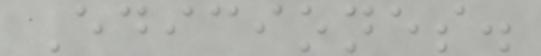Ediciones.
